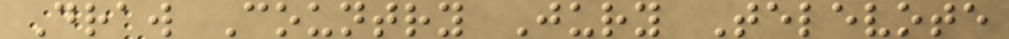Draw Country Jury Televote
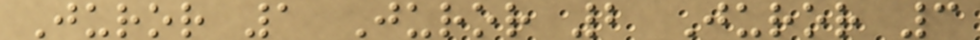Juror 1 Juror 2 Juror 3
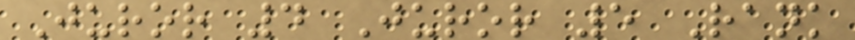Juror 4 Juror 5 Rank
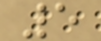5
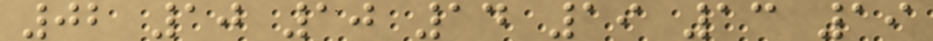02 10 10 14 19 13 19
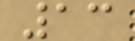13
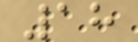18
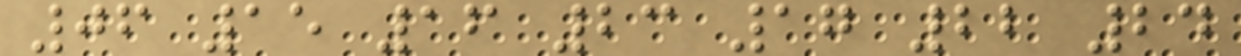06 15 16 23 17 22 24
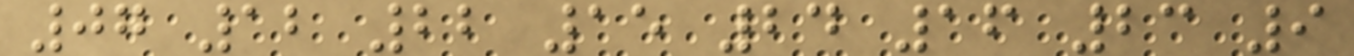07 12 22 15 24 16 23 9
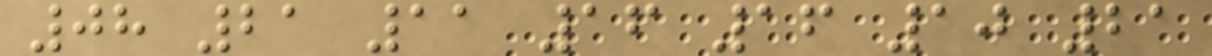08 21 11 16 16 10 21
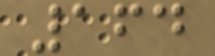164
